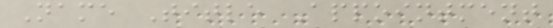Name Title Appointment
